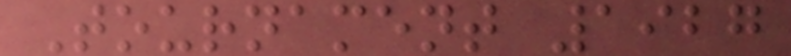Tournament 1927
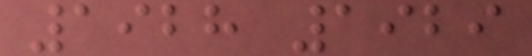1928 1929
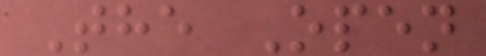The Open
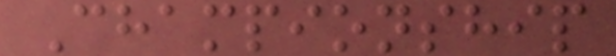Championship
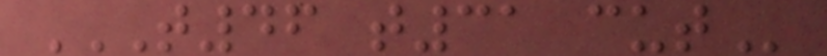T46 T31 CUT
